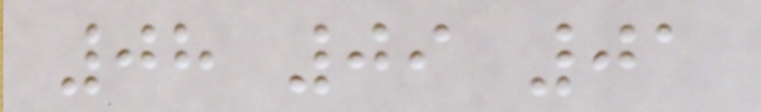08 09 01
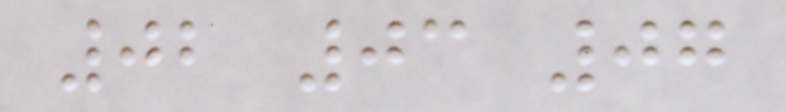02 03 07
